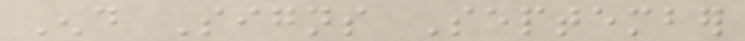End Signs September
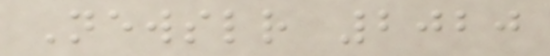Newsletter 2020
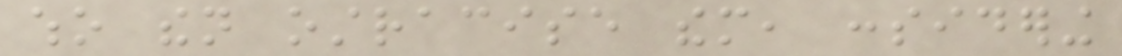who then ostracise them, considering
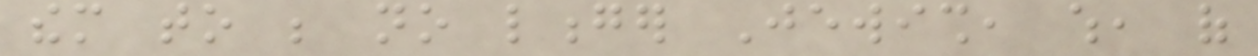them to be no longer Jewish, which, of
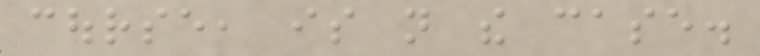course, is not the case.
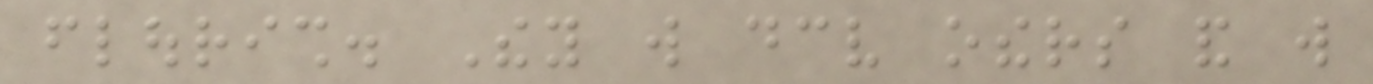flourish. They will deceive others and will
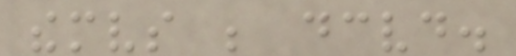themselves be deceived.
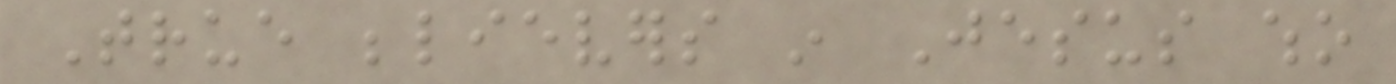True believers in Jesus who
